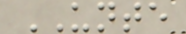UNTE
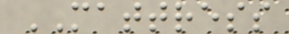MATTRESS
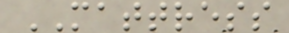MATTRESS
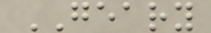GEARY
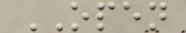OPEN
